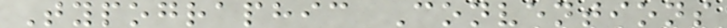Typographic Conventions
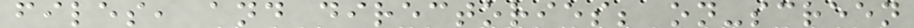files, and directories; on-screen
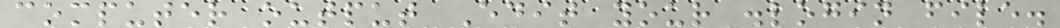computer output Edit your .login file.
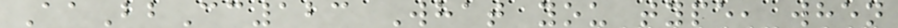AaBbCc123 What you type, when
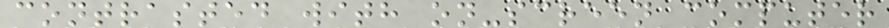contrasted with on-screen computer
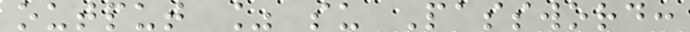output % su Password:
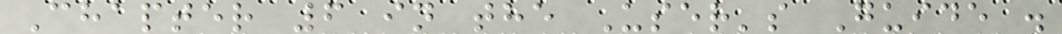Chapter 6 in the User's Guide .
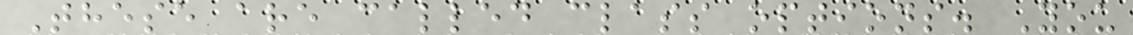These are called class options. You
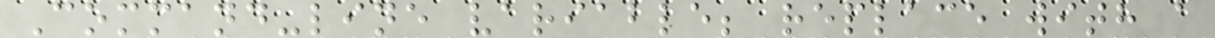Command-line variable; replace with a
